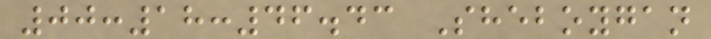00:18:46.43 Sheboygan
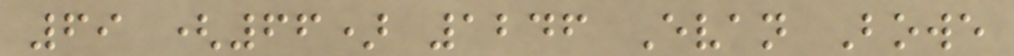69 (66) 1246 Evan Bowe
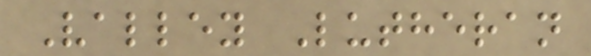Valley Lutheran
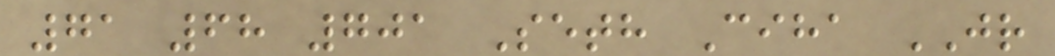71 68 701 Seth Ciha JR
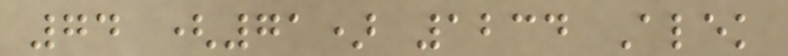74 (71) 1234 Alek
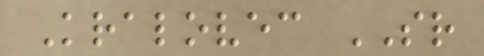Kralovec SR
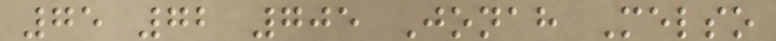75 72 705 Jonah Melso
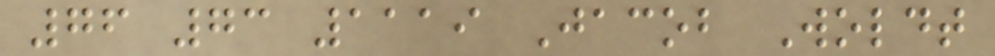76 73 1119 Jacob Woldt
